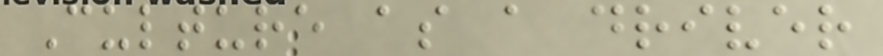Culture as a driver
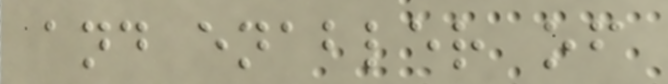and enabler of
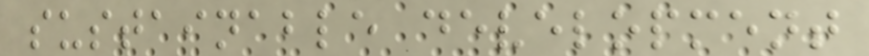sustainable development
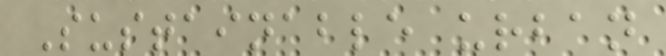Sustainable urban
